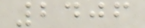2406
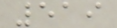519
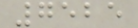7525
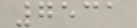7531
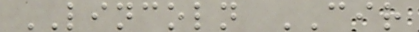LINCOLN CIR
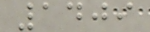1409
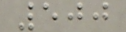500
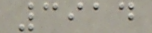3914
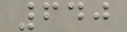640
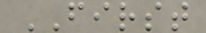FIRST
